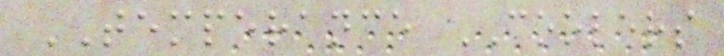TEMPERANCE COOLERS
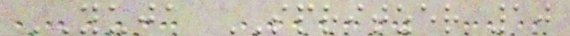YUJA SPRITZER 10
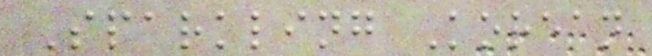Sparkling Korean
